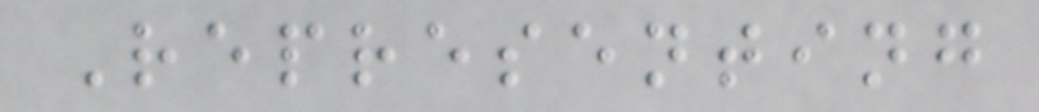Representing
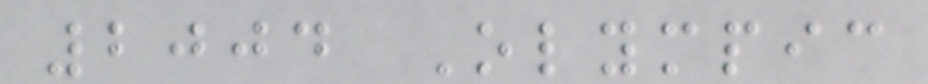2004 Olympic
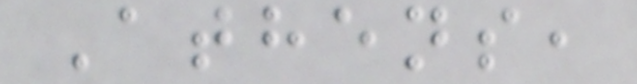Athens,
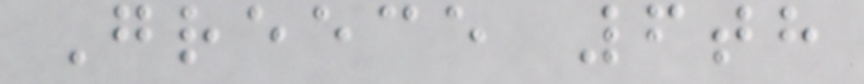Greece 6th
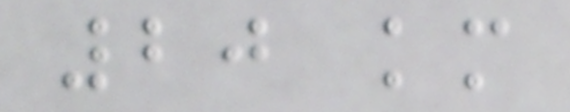20 km
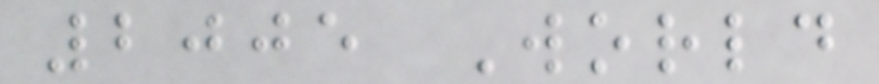2005 World
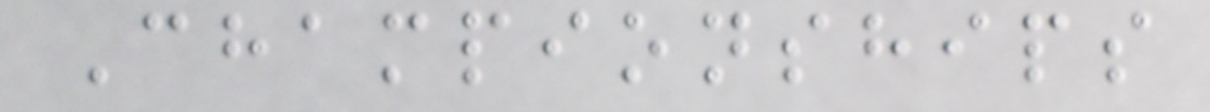Championships
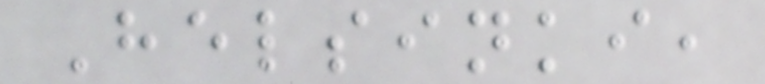Helsinki,
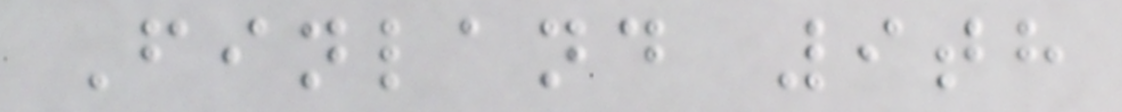Finland 9th
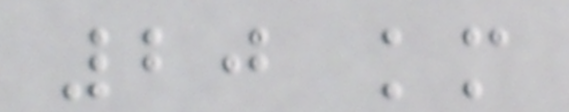20 km
